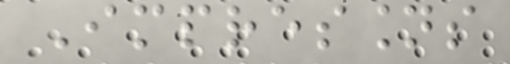Impressions
